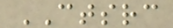CTSRC
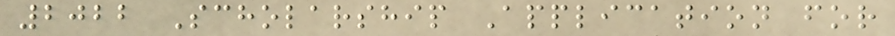2022 Scholarship Application for
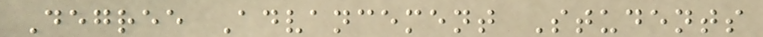Degree Advancement Students
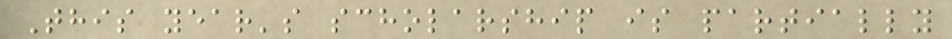This year's scholarship is partially
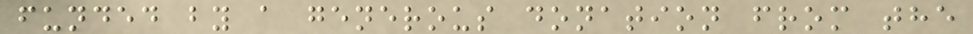funded by a generous donation from the
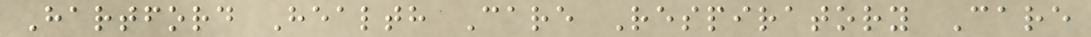Hartford Health Care Respiratory Care
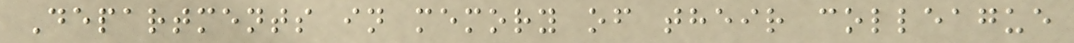Departments in memory of their colleague
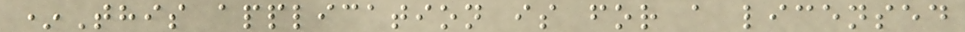*This application is for a licensed
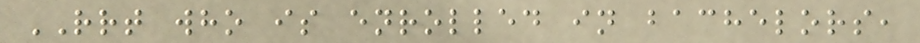RRT who is enrolled in bachelors,
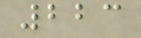223
